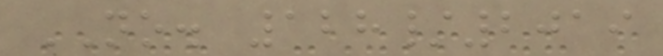NO. 128/2019
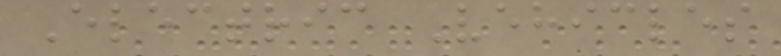Electric Vehicles
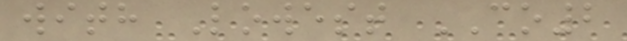with Lowest CO2
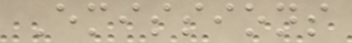Emissions
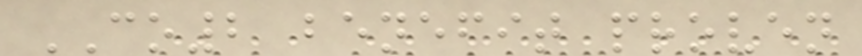CO2 benefit proven
